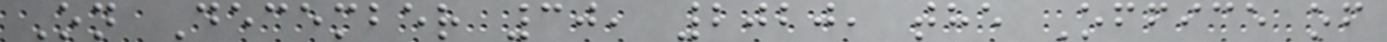On December 30, 2020, the Office of
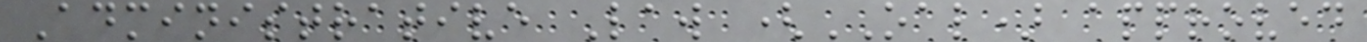Administrative Law (OAL) approved
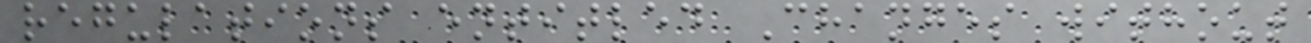regulations entitled Changes without
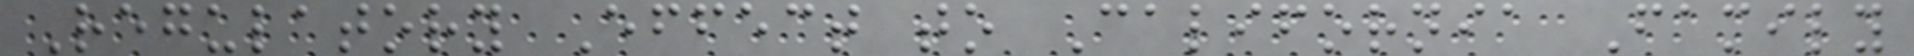Regulatory Effect to California Family
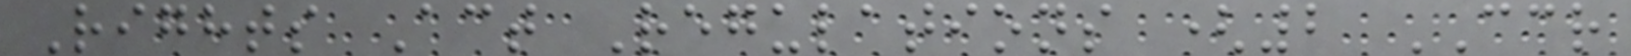Rights Act Regulations (2 CCR
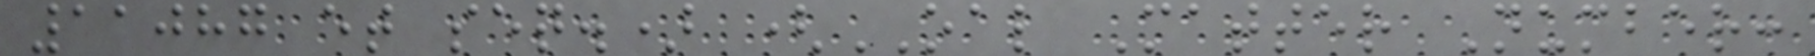11087 et seq.) (OAL Matter Number:
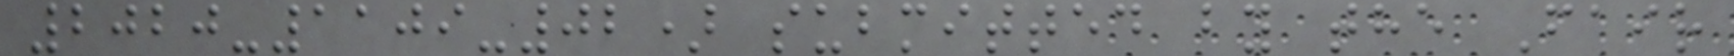2020-1109-02) submitted by the Fair
